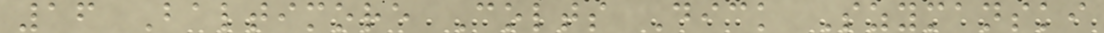16 Baltimore Colts Dick Szymanski
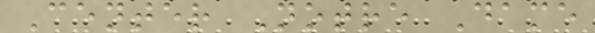Center Notre Dame
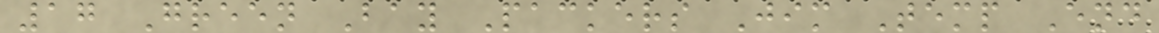17 Green Bay Packers Jim Temp End
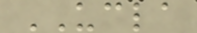UCLA
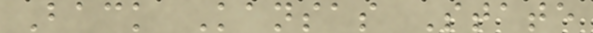Back Kansas State
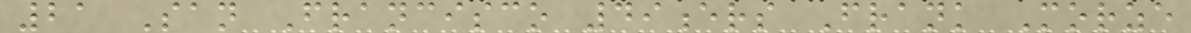21 San Francisco 49ers Frank Morze
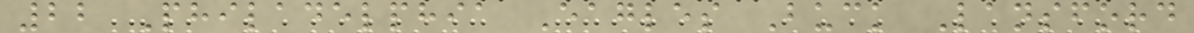22 Philadelphia Eagles Buck Lansford
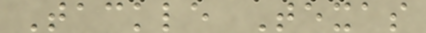Tackle Texas
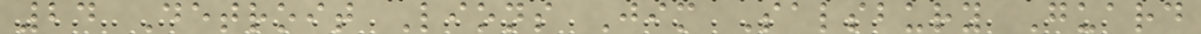24 Detroit Lions Jim Salsbury Guard
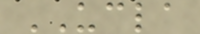UCLA
